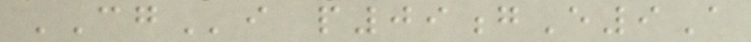CGi p09gE9A
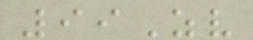99Zv
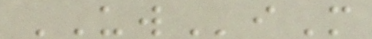UWiM
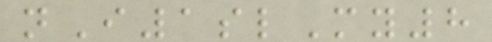nI1slMy8
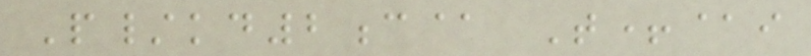P/kd2c@ T+@i
